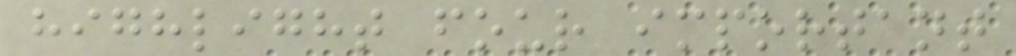highlight four important
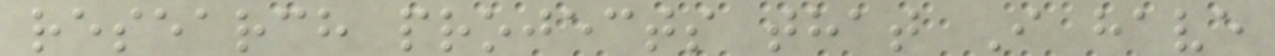research projects that I have
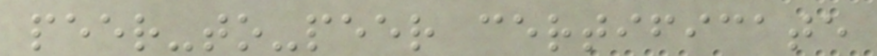peer-to-peer certificate
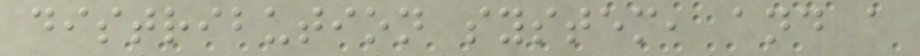distribution system, and a
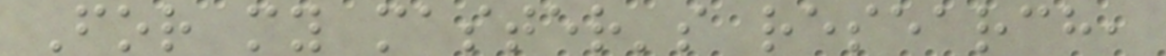For my master's research,
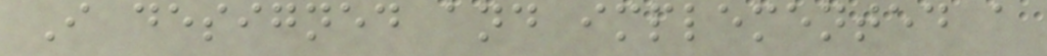I designed and implemented a
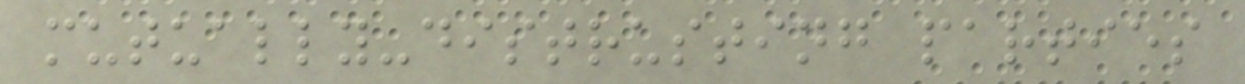mutually-distrusting parties
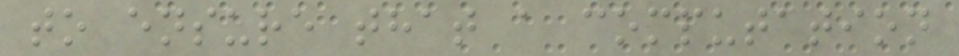to ensure that a computation
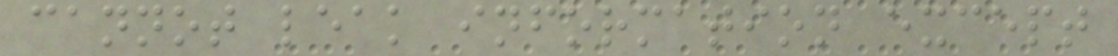cannot leak information except
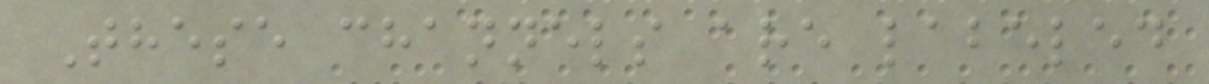These channels are labeled
